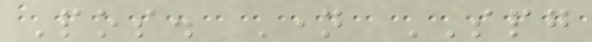Pos. Name SPG
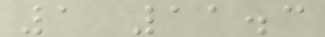1 11.3
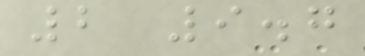2 9.7
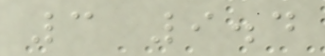3 9.4
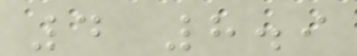4 8.9
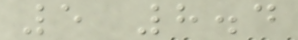5 8.4
